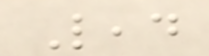Lead
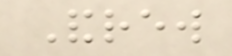Andrew
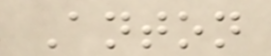Anton
